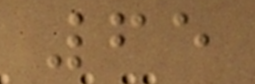65
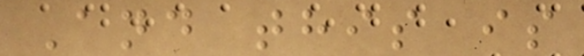And this is
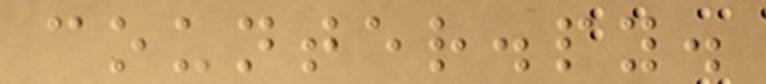counter.py.
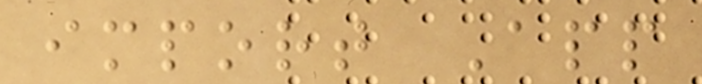import App
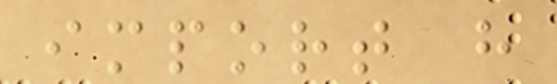import h
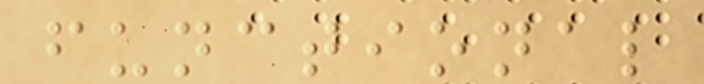functional
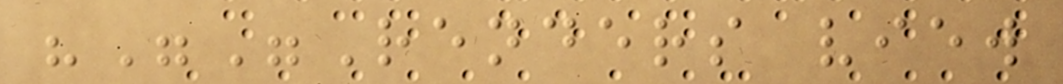"""Renders view
